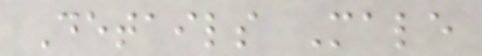Details Male
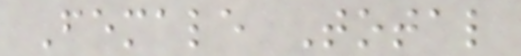Female Total
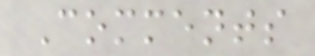Comments
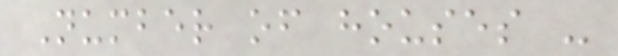Number of houses -
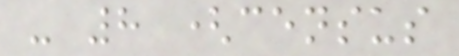- 8 (census
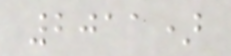2011)
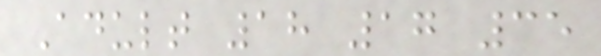Adult 18 17 35
